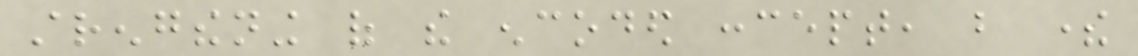strengthening of the encoded concept, but there
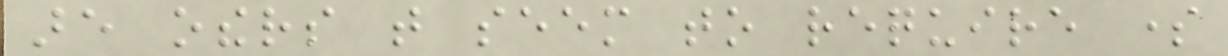are others that seem to require some
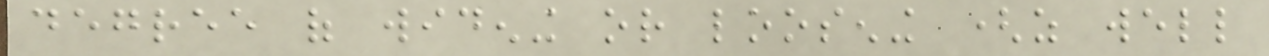degree of widening or loosening (as well
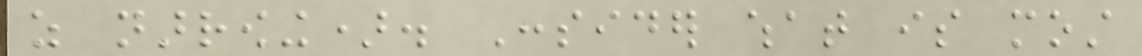as narrowing). Consider what is most
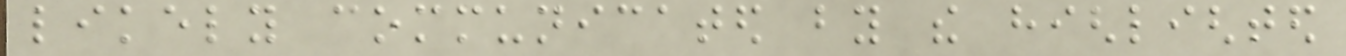likely communicated by the highlighted
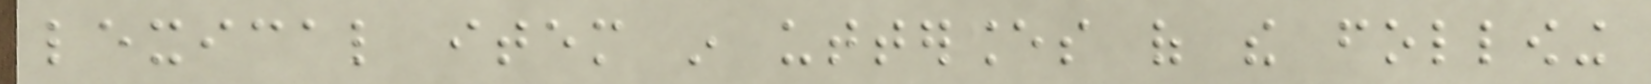lexical item in utterances of the following
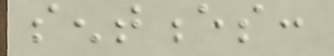sentences:
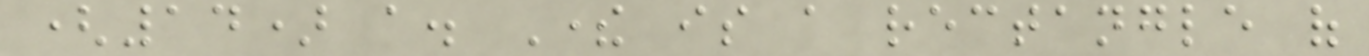(14) a. There is a rectangle of
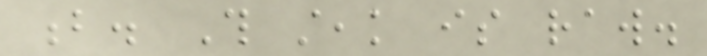b. This steak is raw.
